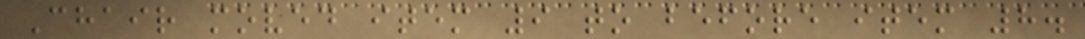Chair moved item 9 to before item 8.
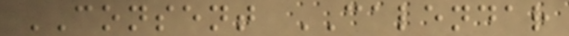CONSENT CALENDAR
